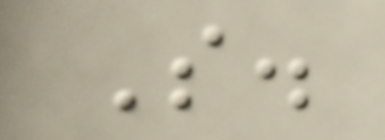S.
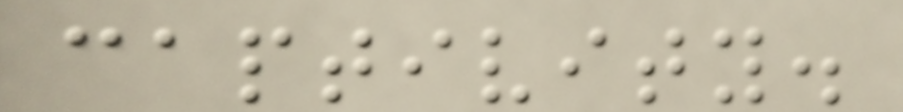captivity.
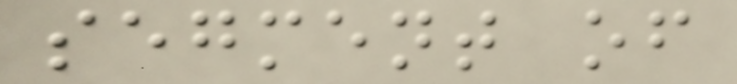segment of
